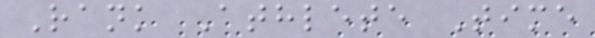Rank Athlete Time
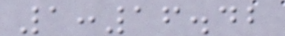1:16.42
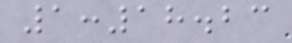1:18.23
